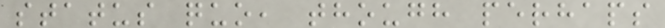status quo, though perhaps
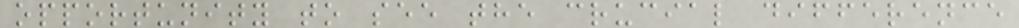opportunity to see the crucial difference
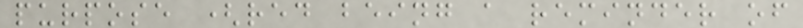purpose (red being a reminder of
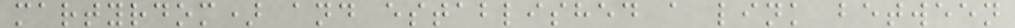martyrdom) and established a link between
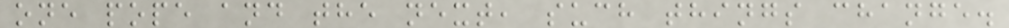one pope and the next, such things change.
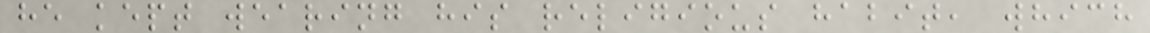he kept wearing his religious habit, which
